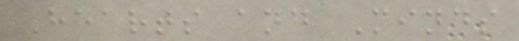Hearts and Minds
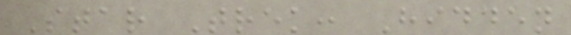Star Trek: Hidden
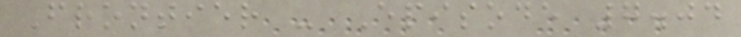Frontier - Episode 7.04
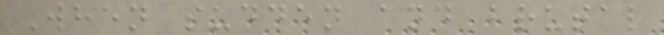When sudden and brutal
